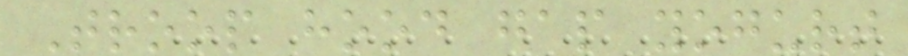Troop hood gap yogurt
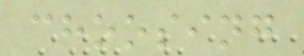choosing
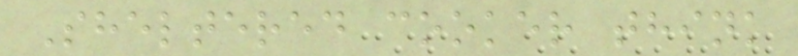Sheltered cooker think
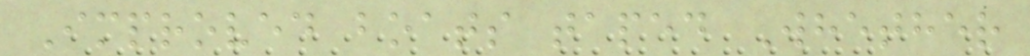Improved boats taped Whether
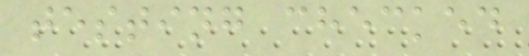testing checked
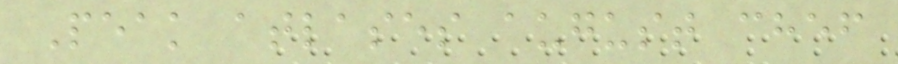Peak atlases august chef
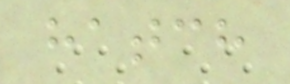hatch
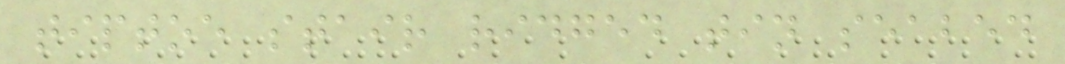tiptoe stair ridged tin seabed
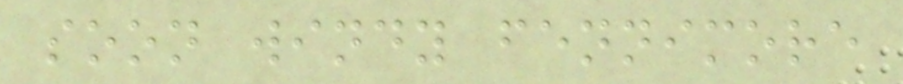soon windy fennimore
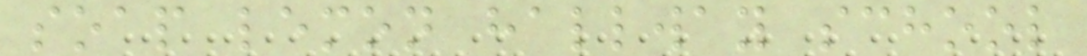soap lemon hallway school
